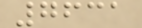7631
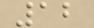12
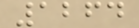1264
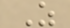Z
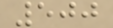500
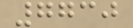7730
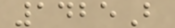1425B
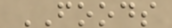FOODS
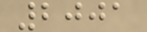2001
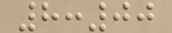8:00
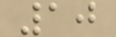10
